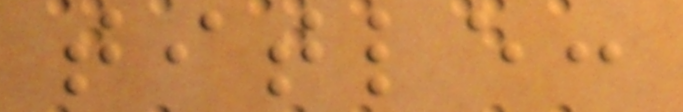title:
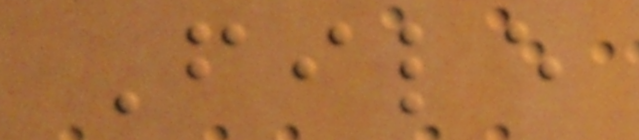File
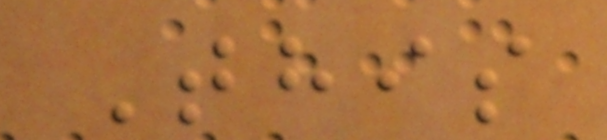This
